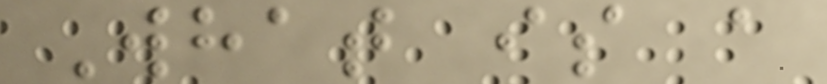What is a
